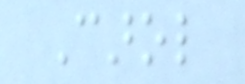Carol
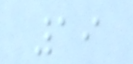19
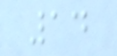14
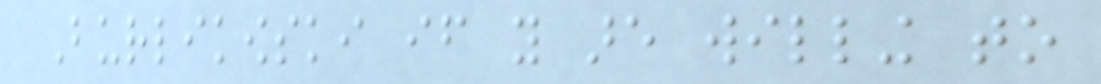Burlikowski if you are willing to
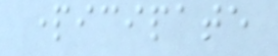participate
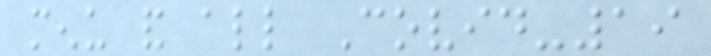menu and all Covid-19
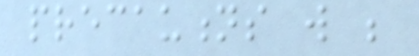precautions will be
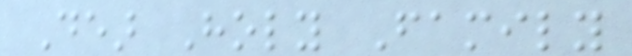Dear Holy Family
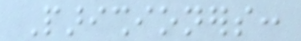Parishioners:
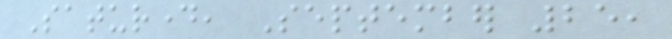Saturday, September 25,
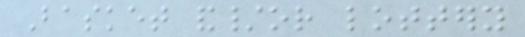Basket and/or lottery
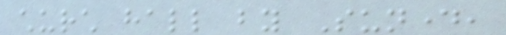church hall by Sunday,
